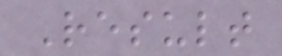Result
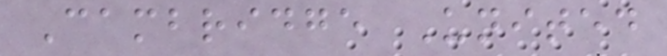Cambridge United
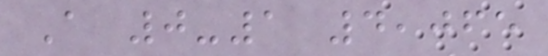A 0-1 4,065
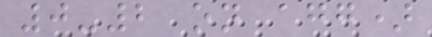0-2 on agg)
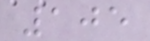105
